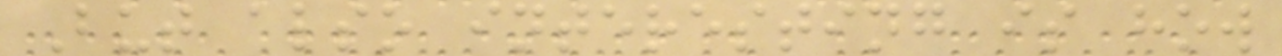But also interesting is how
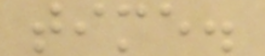time.
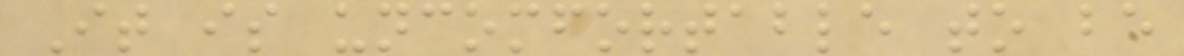It is uncomfortable to be
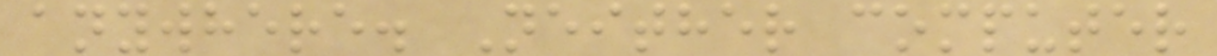anywhere. Neither computer
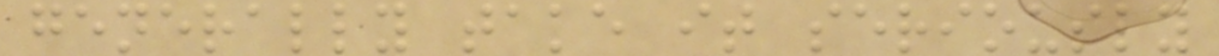generally take it seriously
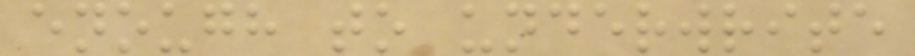enough to underwrite
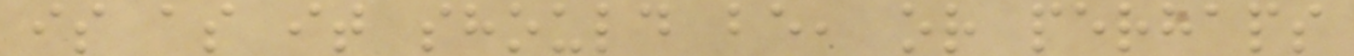is as it should be, or perhaps
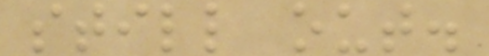still out.
